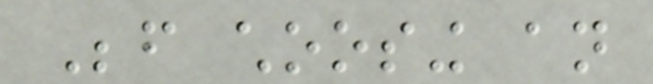Before choosing an
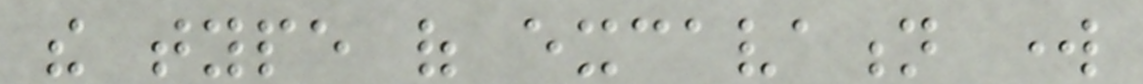the type of excavation work
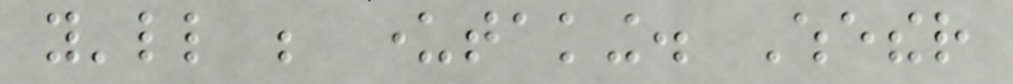you'll be undertaking. Whether
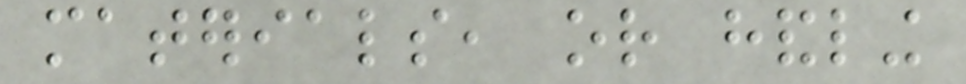materials, or handling
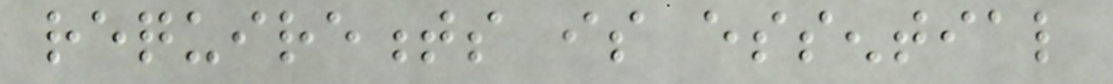requirements is essential
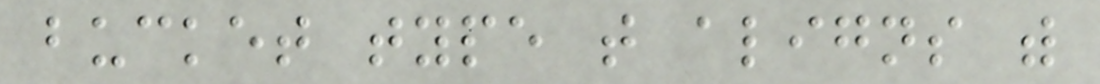bucket type that aligns with
